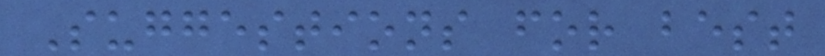Suggestions for best
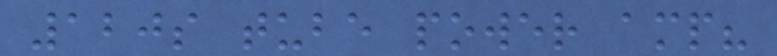120s tube power amp?
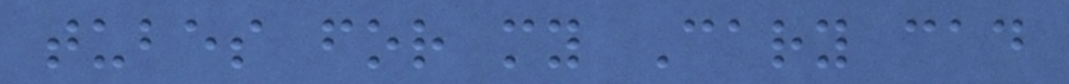tubes for my Cary cad
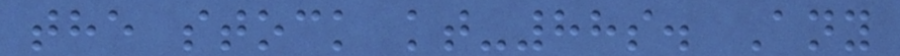the stock kt-88s. Any
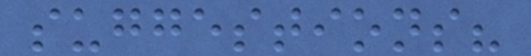suggestions?
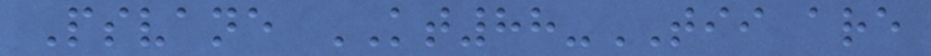Psvane KT88-TII are
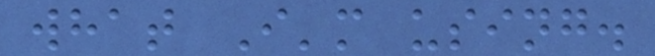what I'm using.
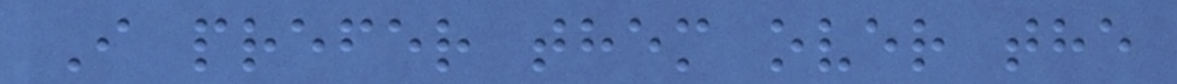I prefer them over the
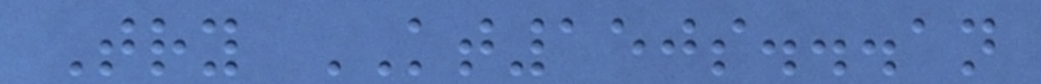Try KT150s...an
